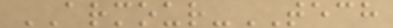ARMOUR-TECH
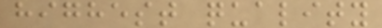highest quality
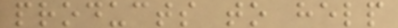products to help
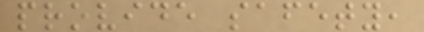provide safety,
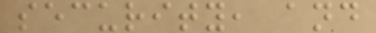security, and
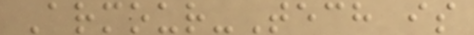Armour-Tech is
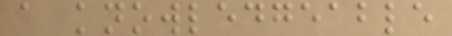a knowledgeable
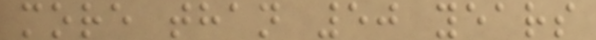more than 50 years
